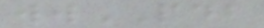wwPDB
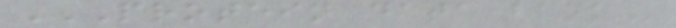PROTEIN DATA BANK
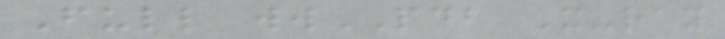Full wwPDB X-ray
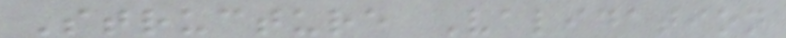Structure Validation
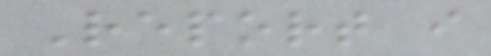Report i
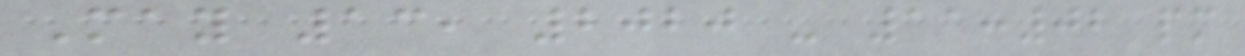May 13, 2020 - 11:02 pm
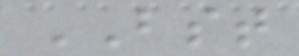BST
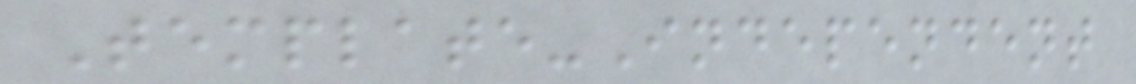Template-Independent
